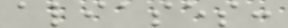aliases:
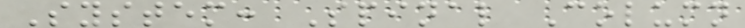System: Spinal Column
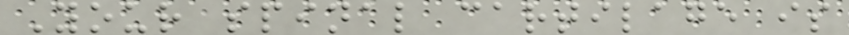Your spinal cartilage is
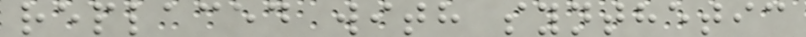replaced with synthetic
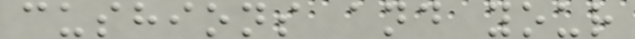cushions and your
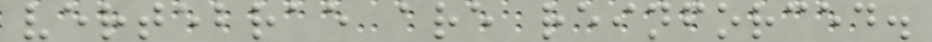vertebrae are reinforced.
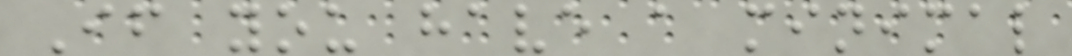If you have a minimal
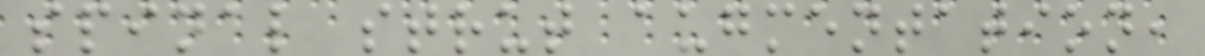spinal strut augmentation,
